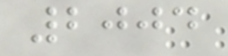2004
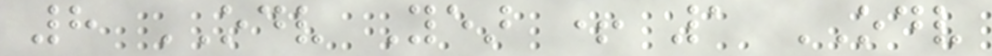8 ODV Year + 1 ODV
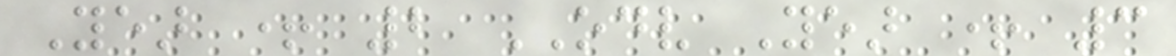Year + 2 ODV Year + 3
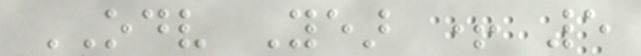ODV Year + 5
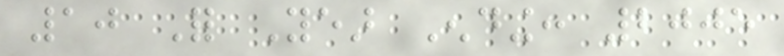10 For Year Ending: 2005
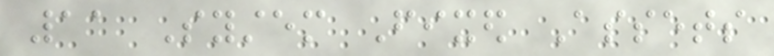11 System Fixed Assets
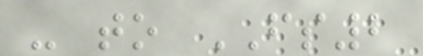- to FS2
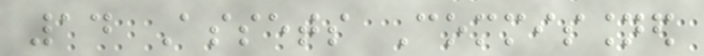14 Assets Commissioned
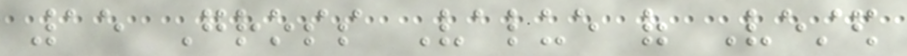15 Gross Value of Vested
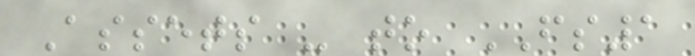Assets - to FS1
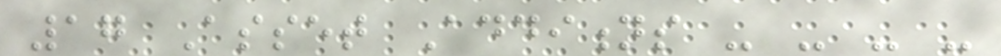17 Asset Additions - - - -
